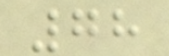78
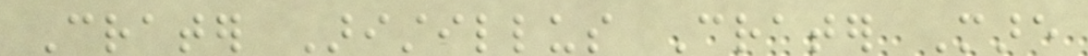Crater Aristillus Crater Mare
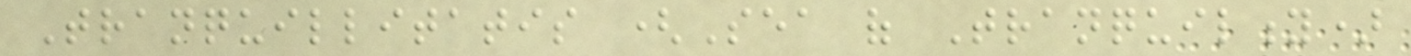Tranquillitatis (Sea of Tranquility)
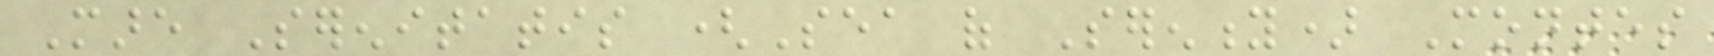Mare Serenitatis (Sea of Serenity) Montes
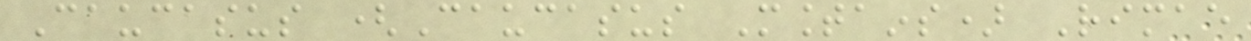Caucasus (Caucasus Mountains) Rimae
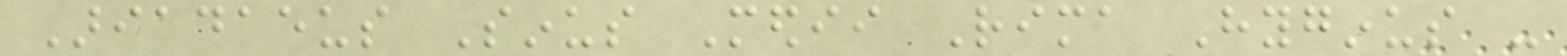Ariadaeus Sinus Medii Rima Hyginus -
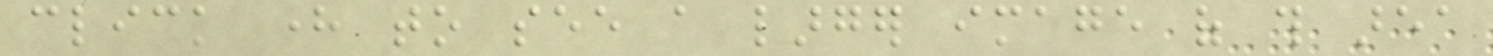click here to see a larger image of this area
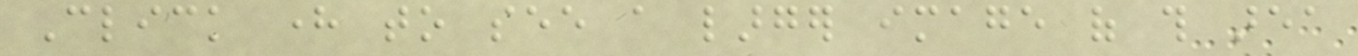Click here to see a larger image of this area
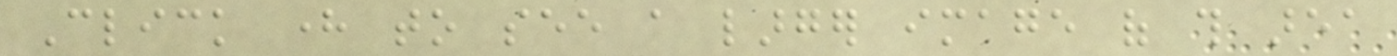Click here to see a larger image of this area
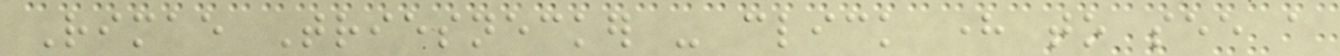Rimae Triesnecker - click here to see a
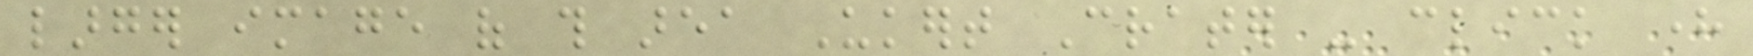larger image of this area Ukert Crater - click here
